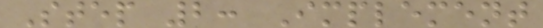Step 2: Implement
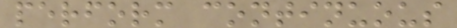perform continuous
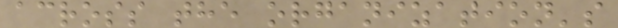across the organization's
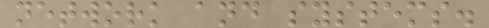network and systems.
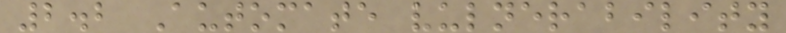2.2 Automate vulnerability
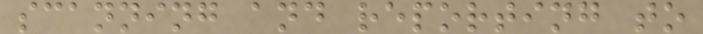scanning and reporting to
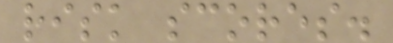risk scores.
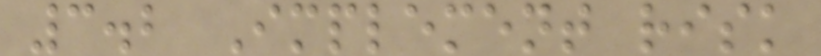3.2 Implement risk
